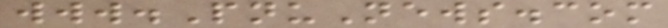www.PnuNews.com
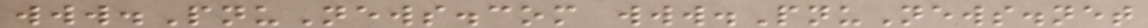www.PnuNews.com www.PnuNews.net
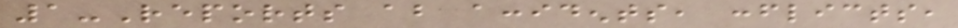1-Reports about accidents, conflicts,
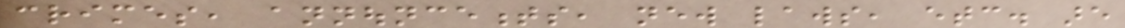crimes, announcements, new laws, etc. are
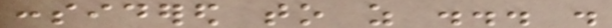considered to as ... .
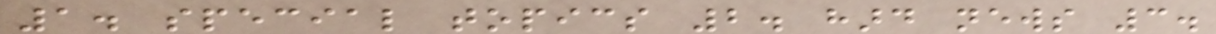1. special topics 2. hard news 3.
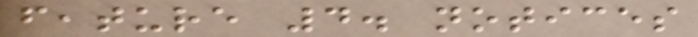feature 4. notices
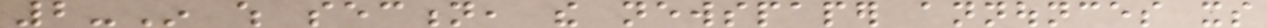2-In which section, the newspaper announces its
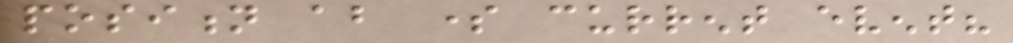position about some current event?
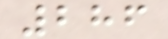286
